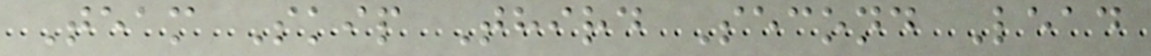Team Skip Third Second Lead
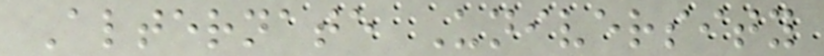Alternate University
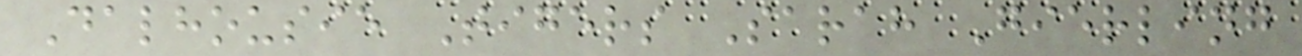Dalhousie Tigers Sarah Gierling
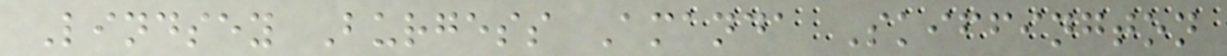Lindsey Burgess Amanda Skiffington
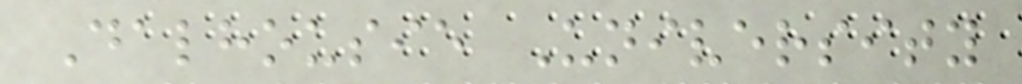Dalhousie University
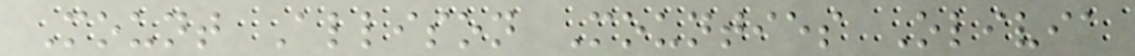Mount Allison Mounties Olivia
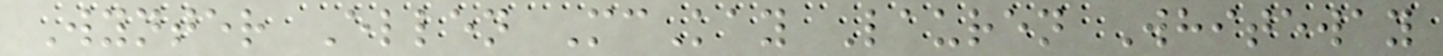Wynter Ellen McKay Lauren Whiteway
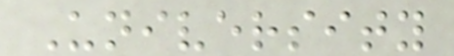University
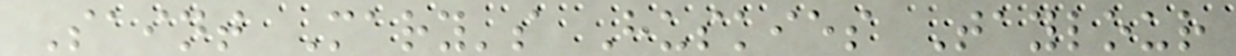Saint Mary's Huskies Taylour
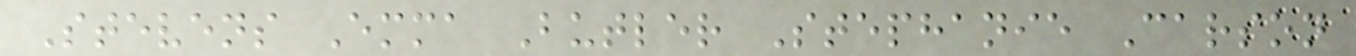Stevens Emma Butler Stephanie Carson
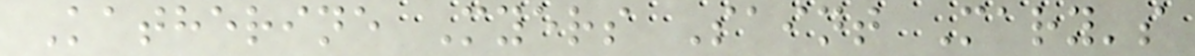Katherine Myers Saint Mary's
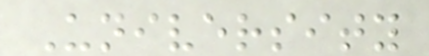University
